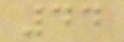44
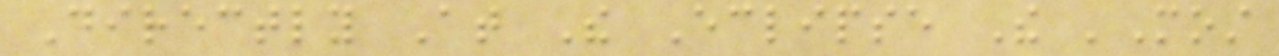Directly At The Eclipse The 'Most
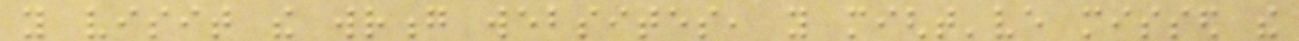you visit the wrong websites, you might've missed the
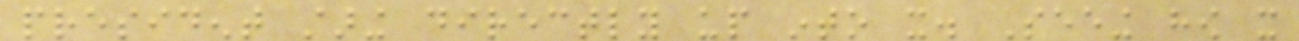president staring directly up into it. Seeing how it
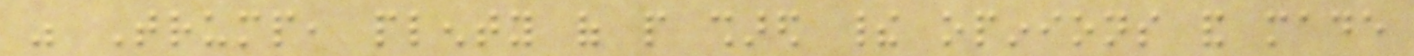was Trump, plenty of people shared their opinions and made
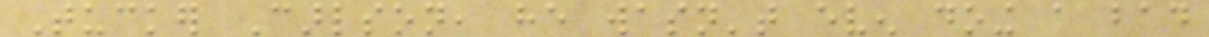Tucker Carlson, he wasn't even doing a bad
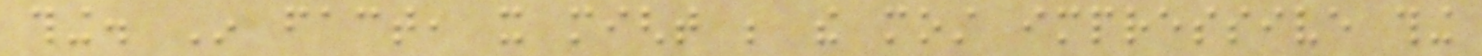thing. In fact, it might be the most impressive thing
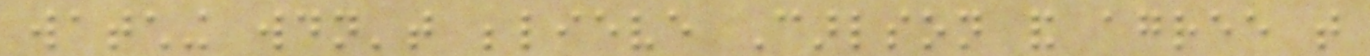watching wouldn't believe Carlson and agree that
